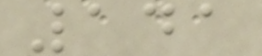141
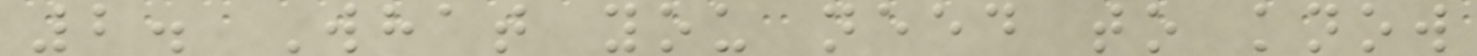2. What you need to know
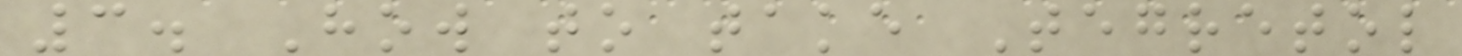3. How to take Tegretol
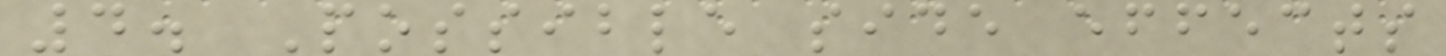4. Possible side effects
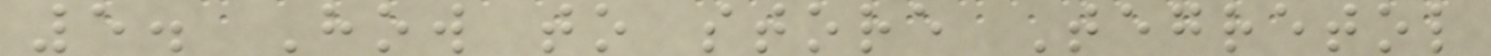5. How to store Tegretol
